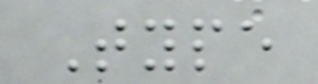Type
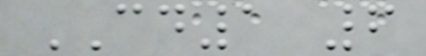CD1 6
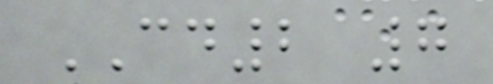CD2 7
